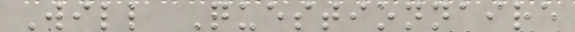Will Questionnaire
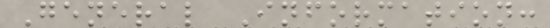General Information:
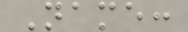Name:
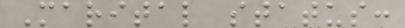Marital status:
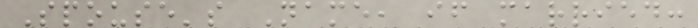Spouse's Name, if married:
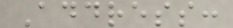Address:
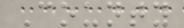County
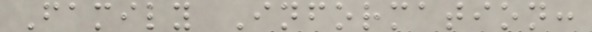Family Information:
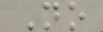No
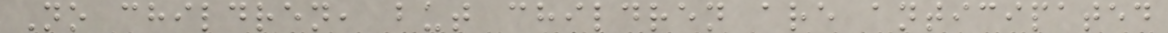No children, but children are anticipated
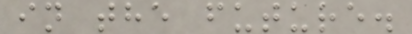in the future.
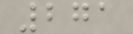271
